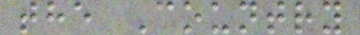the Country
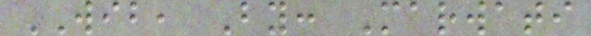WIB, By: Marwati
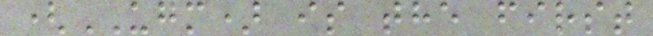(UGM) is the first
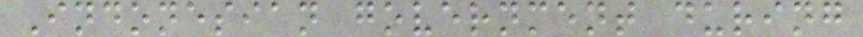Indonesian government during
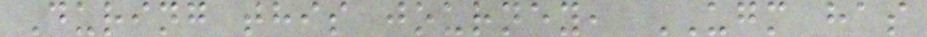During this journey, UGM has
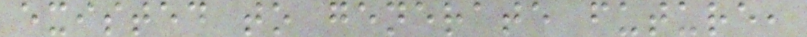existed to generate future,
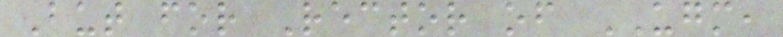But for Rector of UGM,
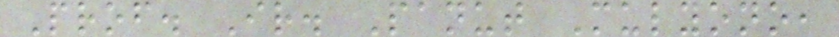Prof. Ir. Panut Mulyono,
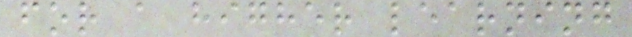for a higher learning
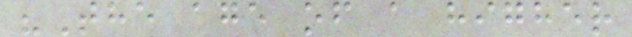"The age of a higher
